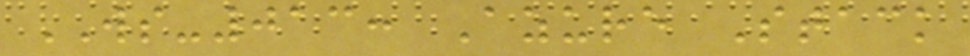WS-013: Azure Stack
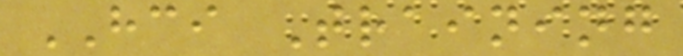HCI Training
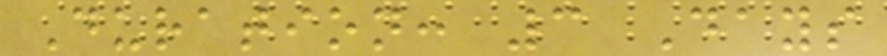Duration: 3 Days
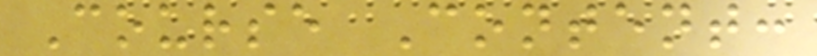Course Content:
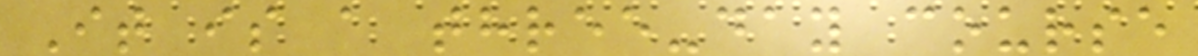It is a three-day course
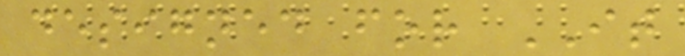designed for IT
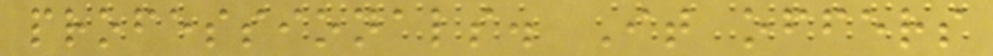professionals. It offers
